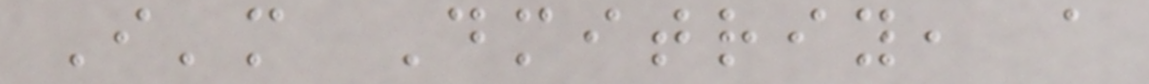I'm Dmitriy, a
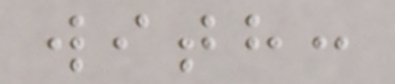with:
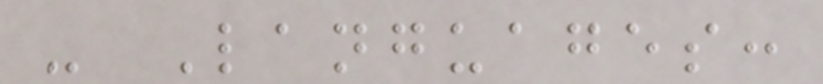- Languages:
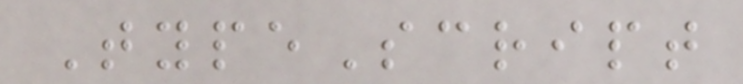TypeScript
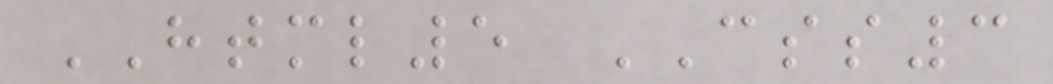HTML5 CSS3
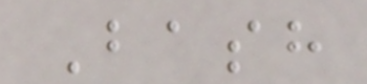Bash
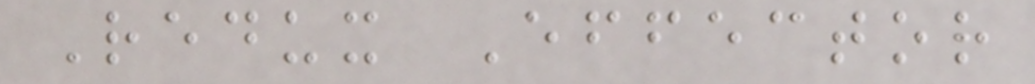Redux Effector
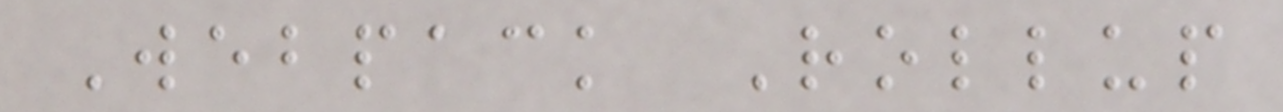Webpack Rollup
